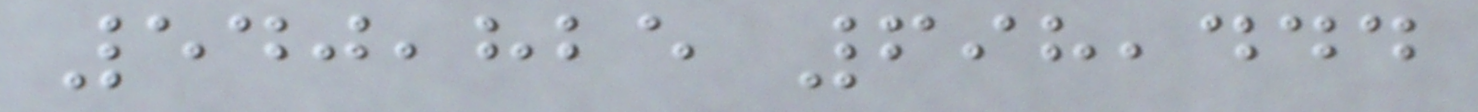540,825 698,444
